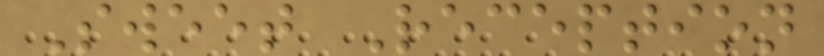Sweet Reception
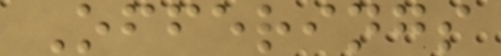Offerings
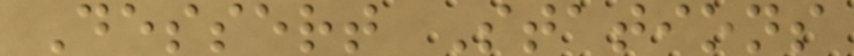Dessert Stations
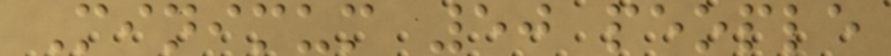Minimum 50 people
